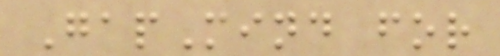GapMind for
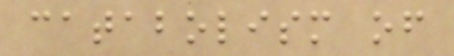catabolism of
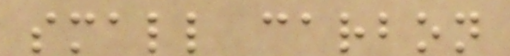small carbon
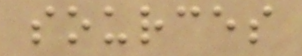sources
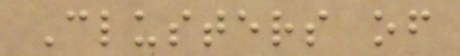Clusters of
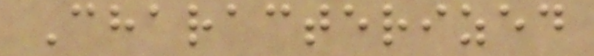Characterized
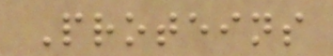Proteins
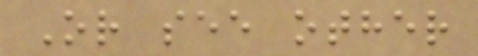Or see other
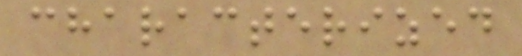characterized
